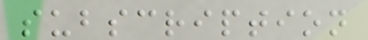subscription
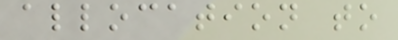allocation to
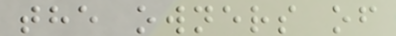the owners of
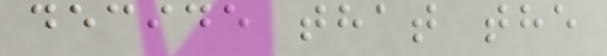decide that the
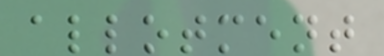allotment
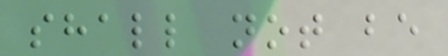shall not be
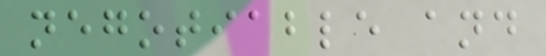negotiable and
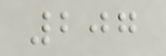207
